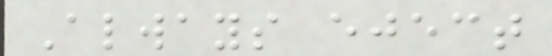Always eject
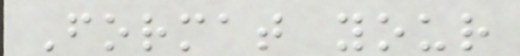Format your
